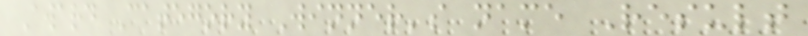Award Category Winner's name Result
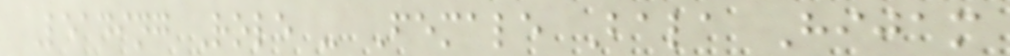Leading Role - Female Bala Hijam
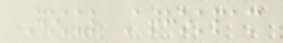Gokul Athokpam
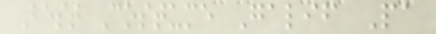Best Costume Galif Pa
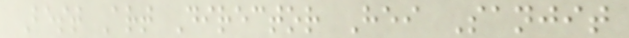Best Art Director Hei Sanjit
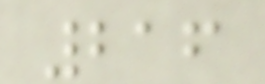216
